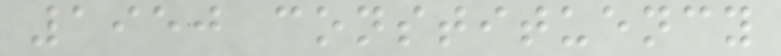1950 constituency
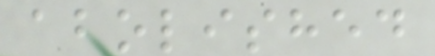abolished
